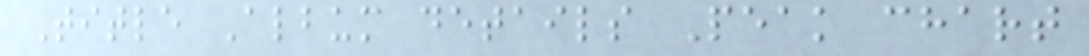Title Album details Peak chart
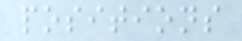positions
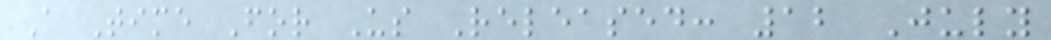A Time For Us Released: 12 July
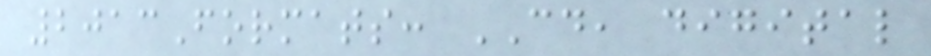2013Formats: CD, digital
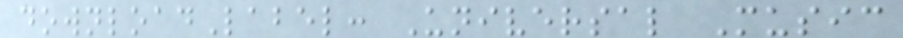downloadLabel: Universal Music
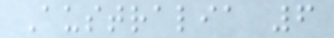Australia 6
